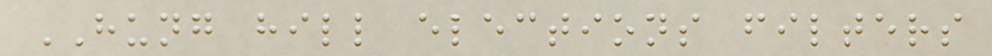HUNG hill elections filters
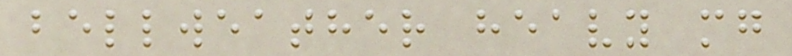bellweather heavy mg
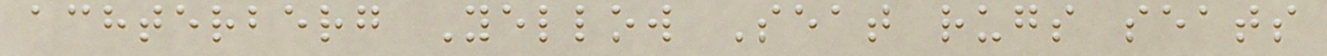achterberg Yellow Seat rugs seats
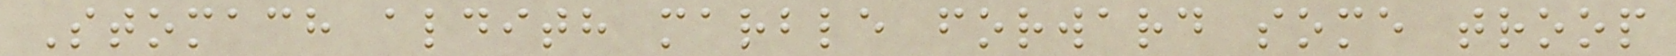Stomach aldith marble forward some troop
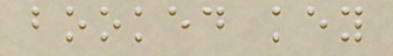booked key
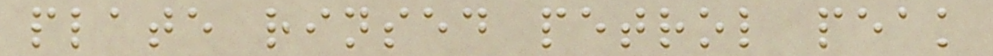plate rinsed petrol peak
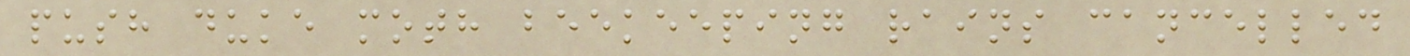push duke moth beekeeping rains cancelled
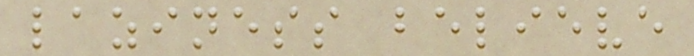laziness believe
